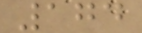174
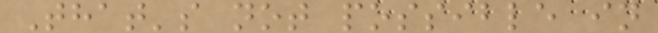That's not possible in
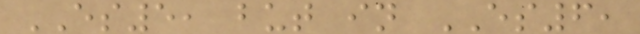ES5, but in ES6,
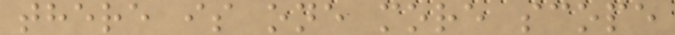there is one more scope
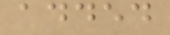added
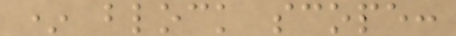* block scope:
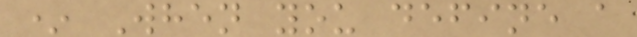* When you define a
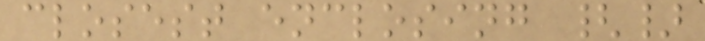closest enclosing {}
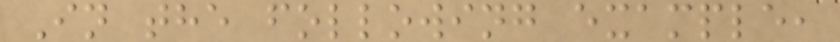In the following example,
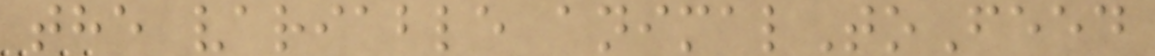the variable animalToFeed
